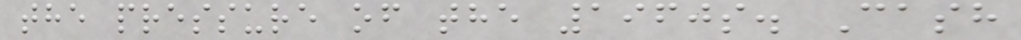the pressure of the 1960s. Cash
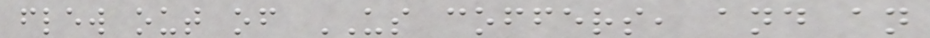flew out of US coffers, and an
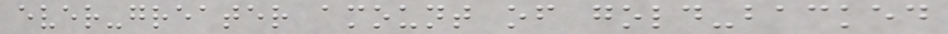ever-greater amount of gold-backed
